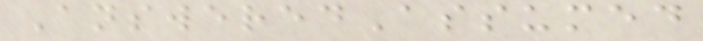AnsweredAssumed
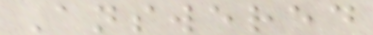Answered
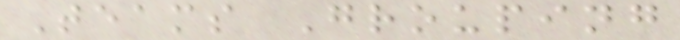Teams Grouping
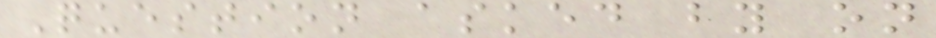Question asked by on
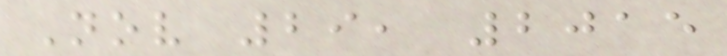Nov 29, 2015
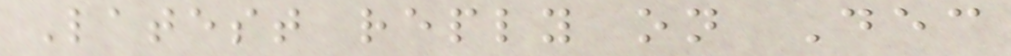Latest reply on Dec
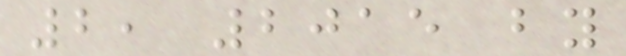2, 2015 by
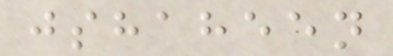jshaheen
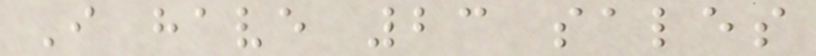I have 23 sales
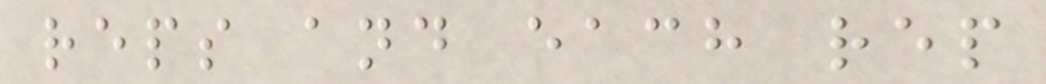reps and each rep
